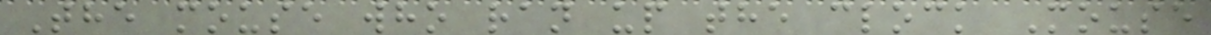The mouse who ran up the clock Mouse
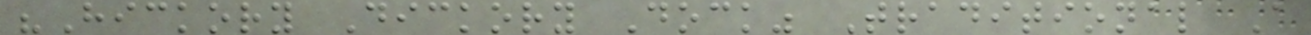"Hickory Dickory Dock" Traditional A
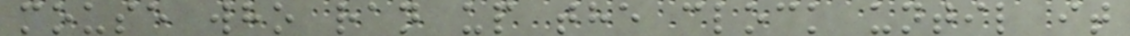mouse who ran up the clock until it
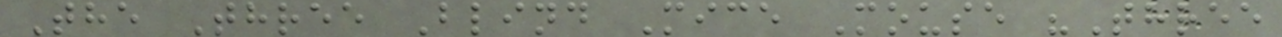The Three Blind Mice Mouse "Three
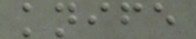knife
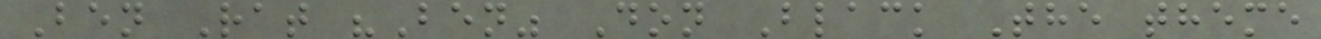Ben Rat "Ben" Don Black The theme
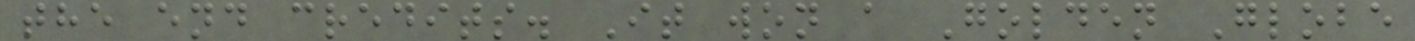the end credits. It won a Golden Globe
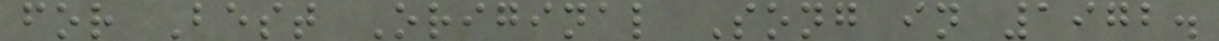for Best Original Song in 1972.
